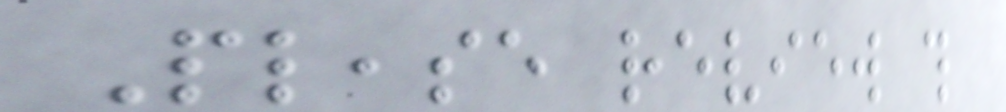Please review this
